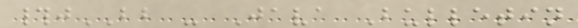#jBB - Java Bulletin
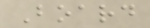Board
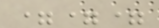===
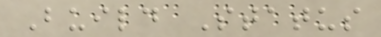Build Status
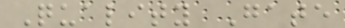Quality Gate
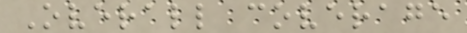Overall coverage
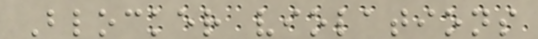Blocker violations
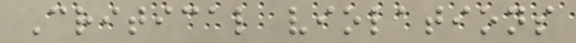Critical violations
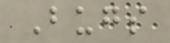Bugs
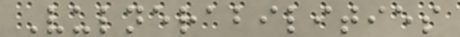Vulnerabilities
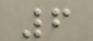6
